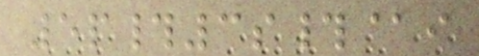5p#3s#@i
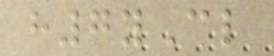h7yCl
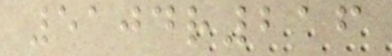5104r216
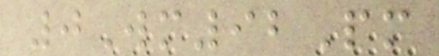0Wm92Pm
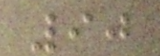90
